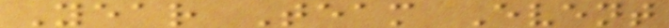Year Team Event
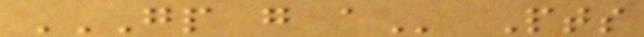GP G A Pts
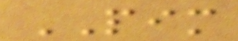PIM
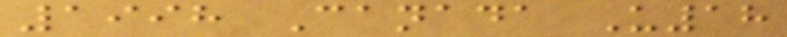1998 Canada U18
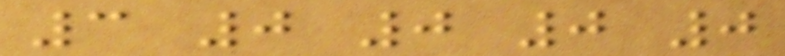3 0 0 0 0
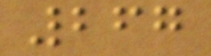267
